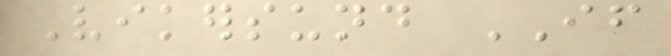Vikersund IF
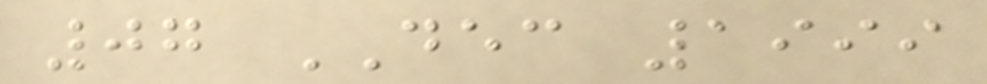07 DEC 1999
